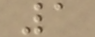1
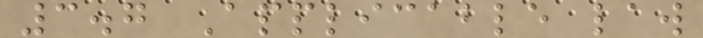3.7 Applicable law
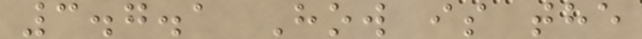3.7.1 How is the
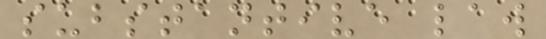substantive law
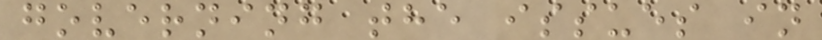governing the issues in
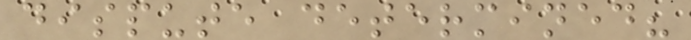dispute determined?
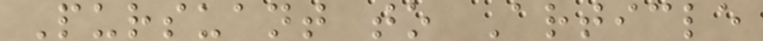Pursuant to Article
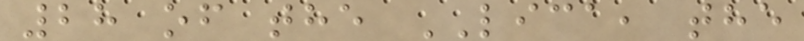28 of the LICA, the
